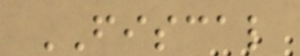FISCAL
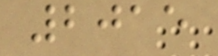2015
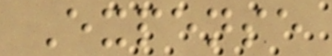Expense
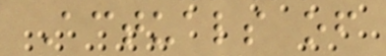Actuals of
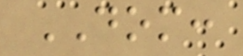DOM:
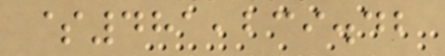$481,239.42
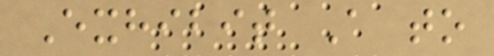Exhibit A to
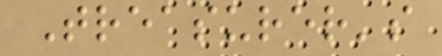Treasurer's
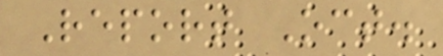Report Oct.
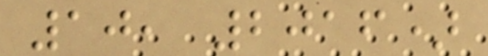10, 2016)
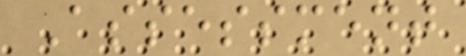Assessment
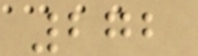272
